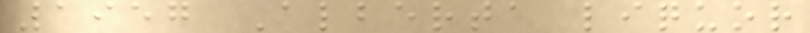1957 Alberta liquor
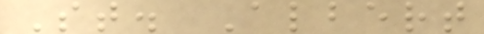St. Albert
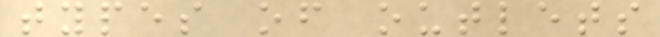types of outlets
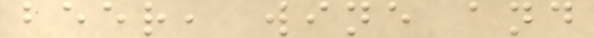beer, wine and
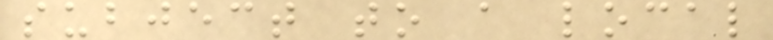subject to a local
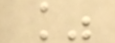%
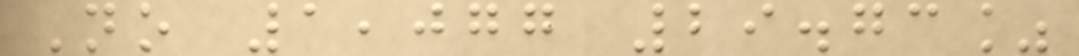No 1,077 29.73%
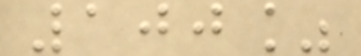100%
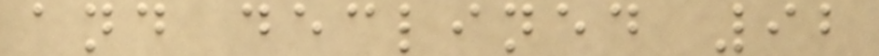and declined 92
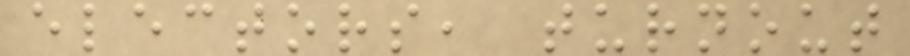electors, turnout
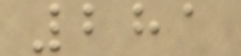281
